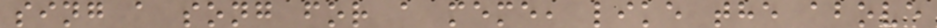sing a song for a meme, like the above
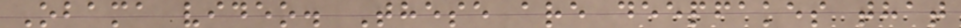Obama video. These are deepfakes that
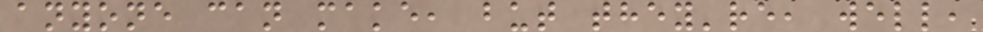anyone can make, but they're, well,
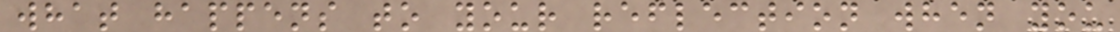what happens to your reflection when you
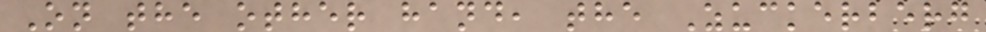On the other hand, the Zuckerberg
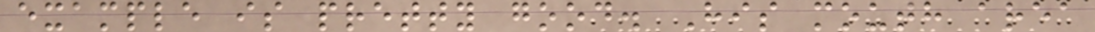example is pretty good. His mouth area
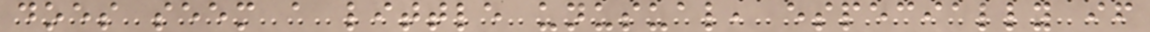does seem a little unusual, especially if
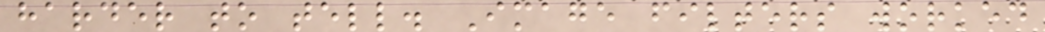harder to tell. Image filters worked
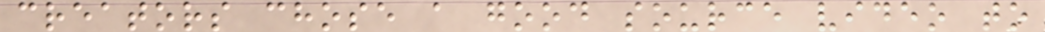creators chose a good source video to
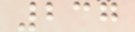237
